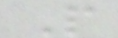P
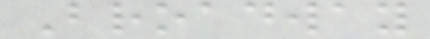Broadway
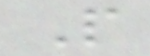P
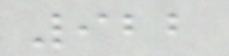922
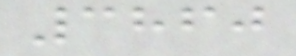3860
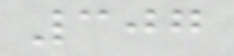307
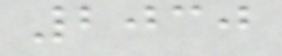2030
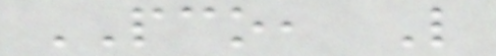PCO, L
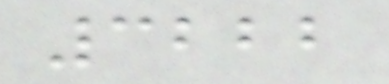3222
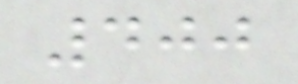400
